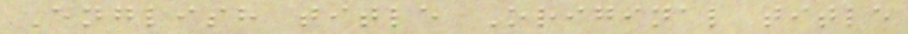English title Original title
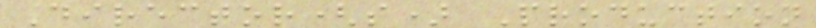Director(s) Production
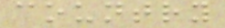country
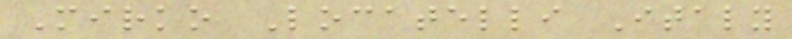Mirko Locatelli Italy
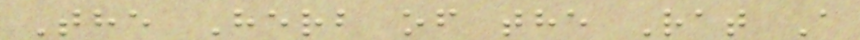The Herb of the Rat A
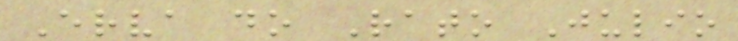Erva do Rato Julio
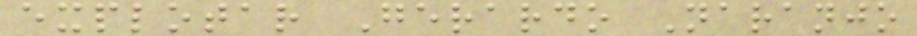explotar Gerardo Naranjo
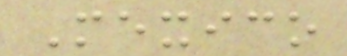Mexico
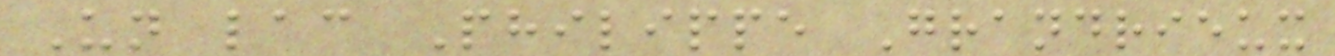Un lac Philippe Grandrieux
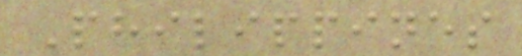Philippines
